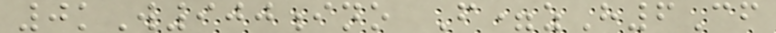0kW900ino F=zH6Cf
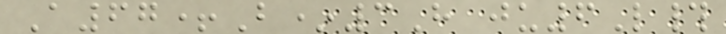A67+B*3H ju6L#
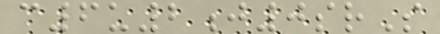c6u2j0srS
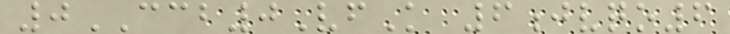0CCB0VfK 6jvqo6
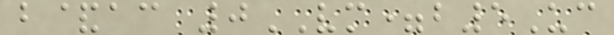b&ac 0VM=b5Uc
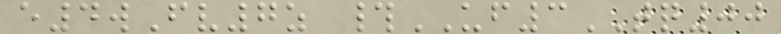e4wFv7z #UF3TQ00
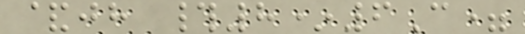&jh #8*6C=
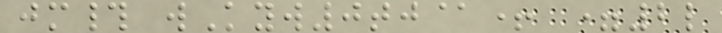jm# wKyw0tj@+ =2l
